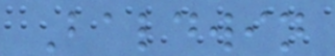Baldwin
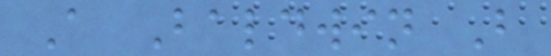A Baldwin B
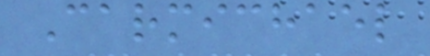Carmichael
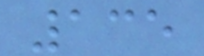135
